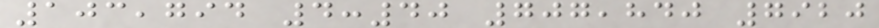103,794 4:40 707,840 7920
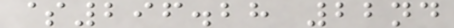$296.28 22nd
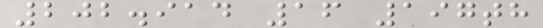202.914 16 197th
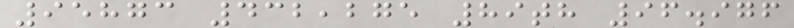95873 432,275 89th 96.976
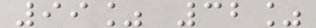99% 32%
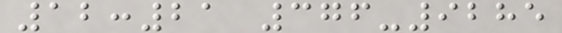12:21 376-9285
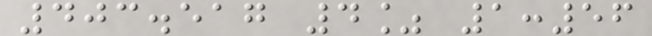403.517 4% 1:56
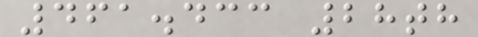461.433 28th
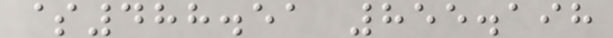$488.51 855.198
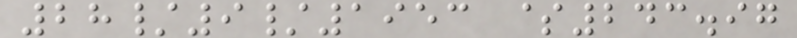28/9/1953 $243.97
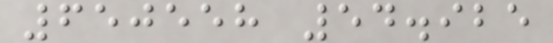650558 54.925
